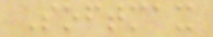Softmax
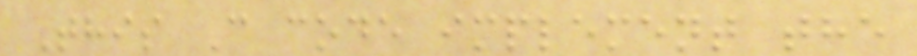This C code implement the
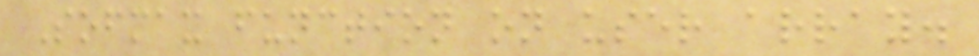Sofmax function on user array.
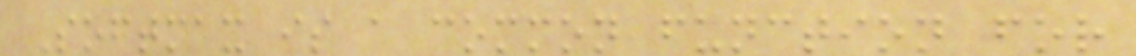Softmax is a common function for
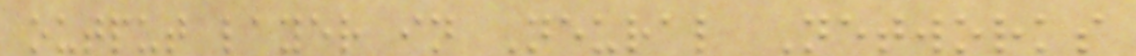output layer in Neural Networks
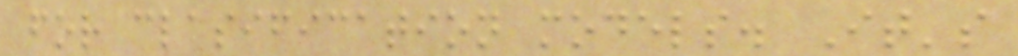for clasification models. It's
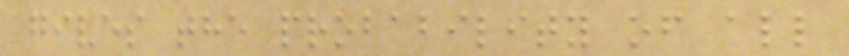gives the probability of all
